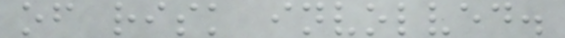of risk involved.
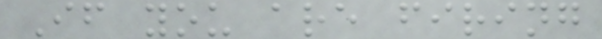If you are firing
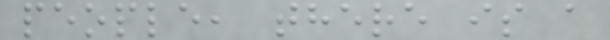people, there is a
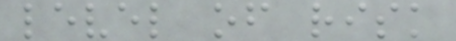level of risk
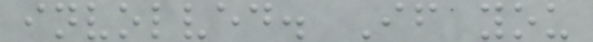involved. If you
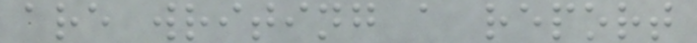are writing a report
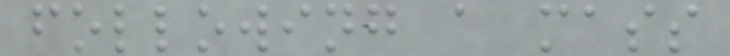following a mass
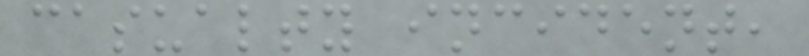casualty incident,
